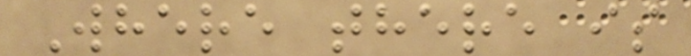Where there is
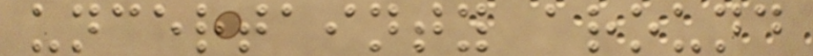uncertainty around
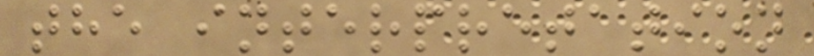the interpretation
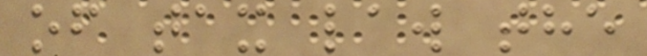of tax law the
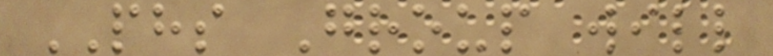PHS Group will
